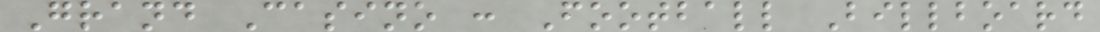Grand Casino : Football Billboard
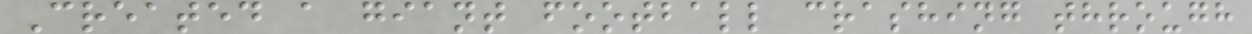Created a giant football crashing through
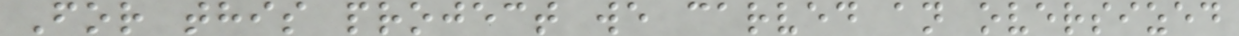For this project we carved an oversized
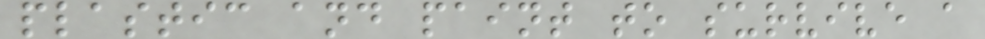plastic and paint to survive a
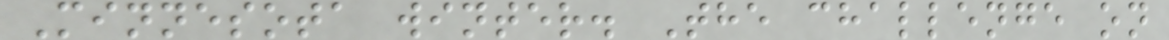Minnesota winter. The challenge on
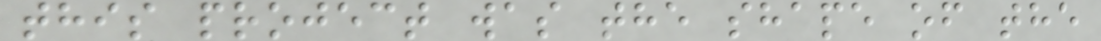this project was the shape of the
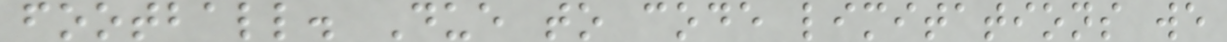football. Due to code limitations we
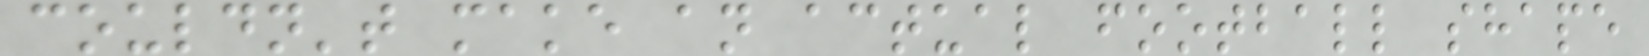couldn't make an actual football shape
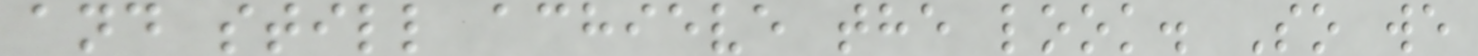and still achieve the look. So we
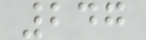247
